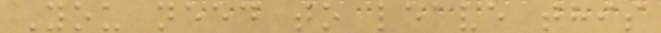You need to leave this
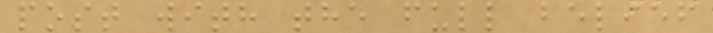post with the full belief
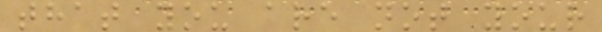that you are not your
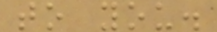to you.
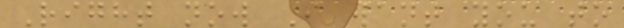Right now I want you to
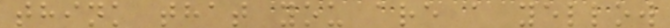think that you are a yellow
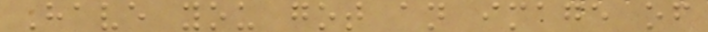Have you got an image of
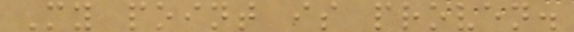My point is proven.
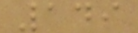149
